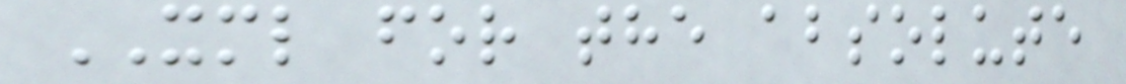XML for the absolute
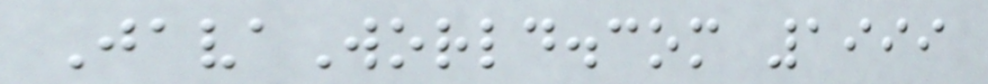JavaWorld.com 1999
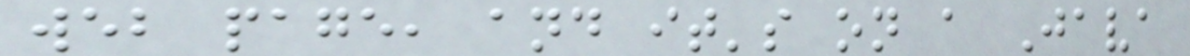web page, and it's on a Java
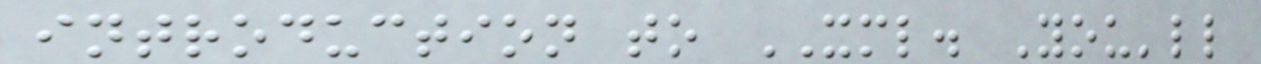introduction to XML. You'll
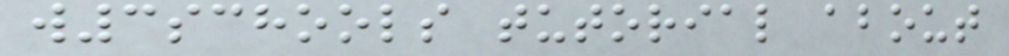w3schools tutorial about
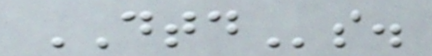DTDs.
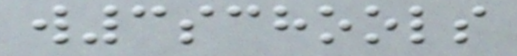w3schools
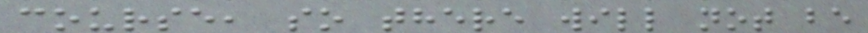course, so there will not be
